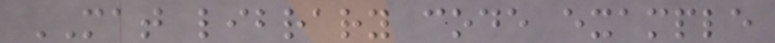MAT library code example
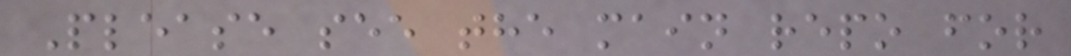Please see the main repo for
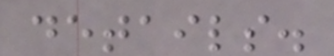details.
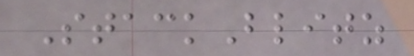StackBlitz
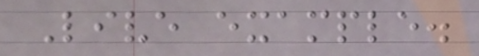Live example.
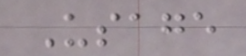Usage
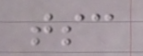tsc
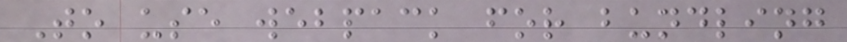To use webpack for bundling
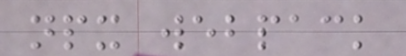npx webpack
